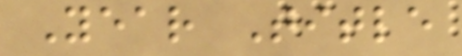Year Title
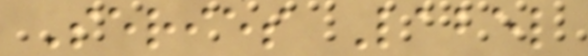Series Label
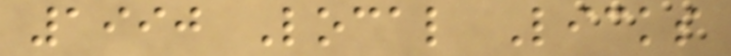1990 Local Licks
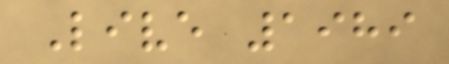Live 1989
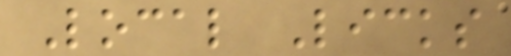Local Licks
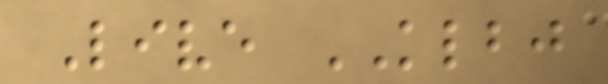Live KLBJ
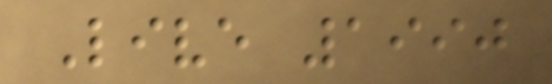Live 1990
